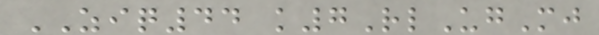ZIQ44 k7RlUgMj
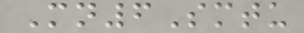Mn6Smtu
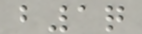b1q
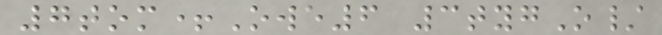7tom+Owe6 3tygO/
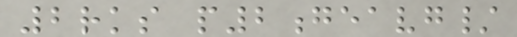2rks p2geavg/
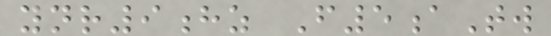ynr9hz F5aTw
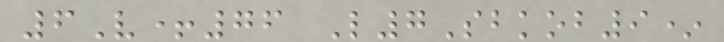6V+76 L7Sbkob9*
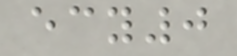ecy0
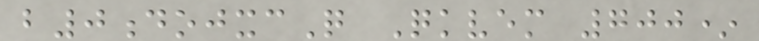b0dojxcQ Qkvem 700*
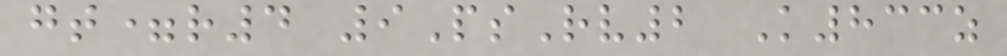gt=r4 9PsRv2 K833z
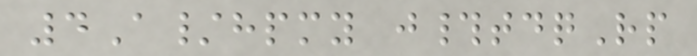4A/hpmy j#tdqRp
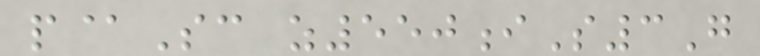p@Sc z550iS3G
